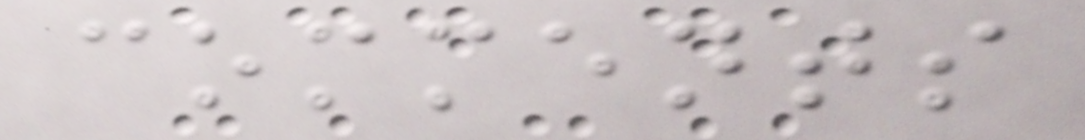comments
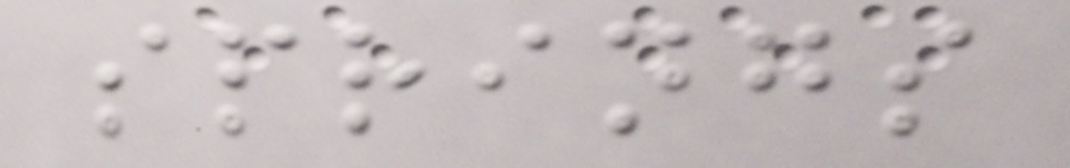springs
